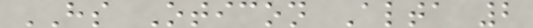HS Oticon Alta 2
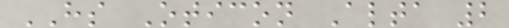HS Oticon Alta 2
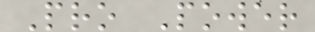Pro Power
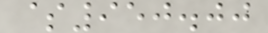$950.00
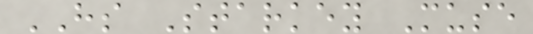HS Starkey Muse
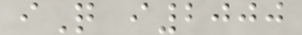iQ i2000
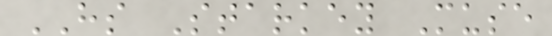HS Starkey Muse
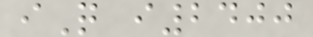iQ i2400
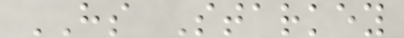HS Starkey
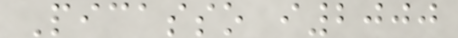Picasso i2000
